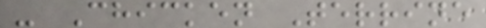- Chicken Terrine
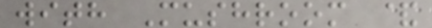with Mushroom &
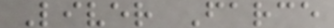Liver Farce
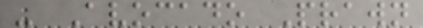- Avocado Prawn
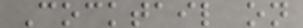Cocktail on
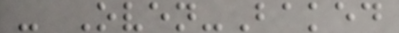- Oven-Baked
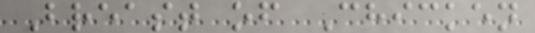Breast of Chicken
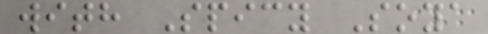with Spicy Soya
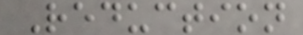Reduction
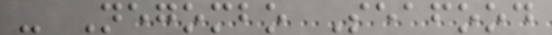- Negombo Seafood
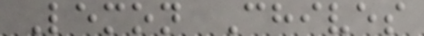Lemon Chives
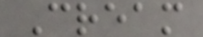Cream
